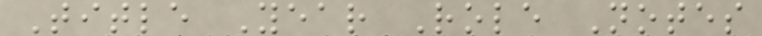Title Year Role Notes
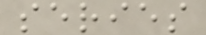series
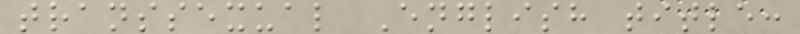transsexual English title:
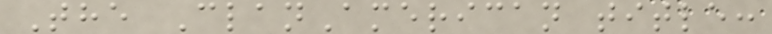The ClanAmerican title:
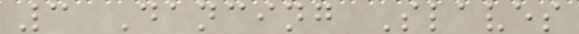3 Dancing Slaves
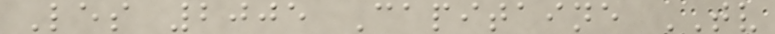Les 2005 Capitaine TV
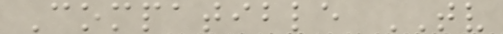Compatible TV
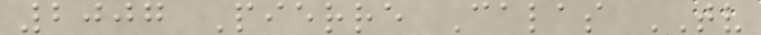2007 Pierre Calas TV
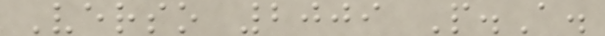Verso 2009 P.A.
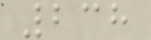238
